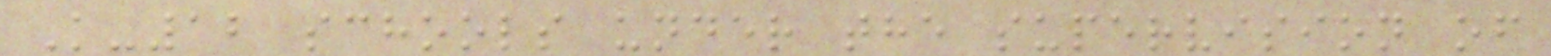K-12 schools under the supervision of
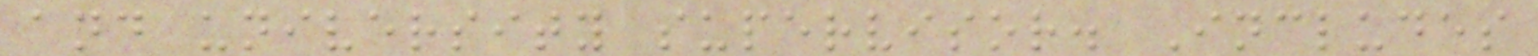and university supervisor. Includes
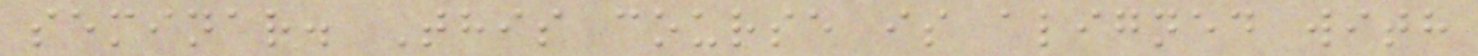seminar. This course is aligned with
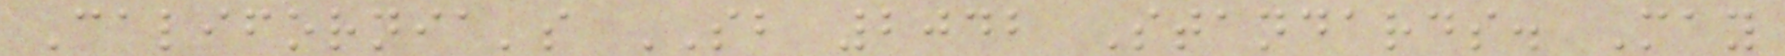California's SB 2042 Standards. May
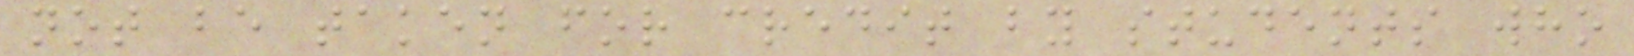not be taken for credit by students who
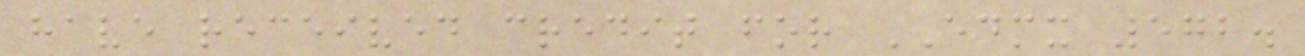have received credit for EDMX 572.
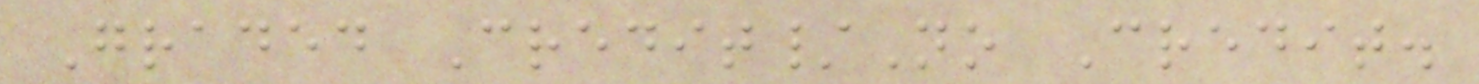Graded Credit/No Credit.
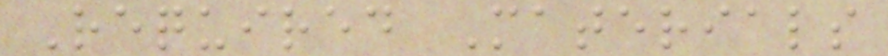Required Materials
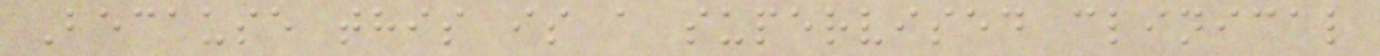Because this is a supervised clinical
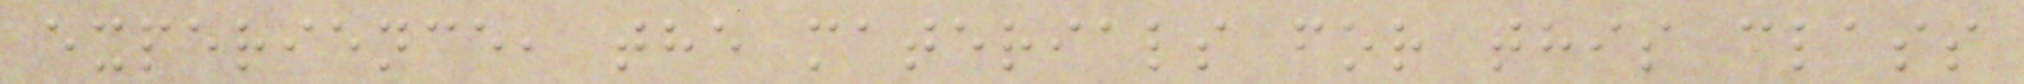experience, the materials for this class
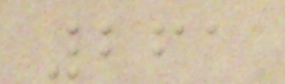261
